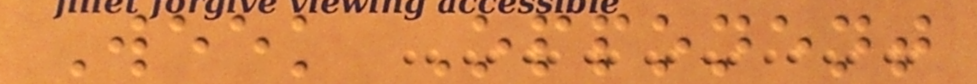Week Opponent
